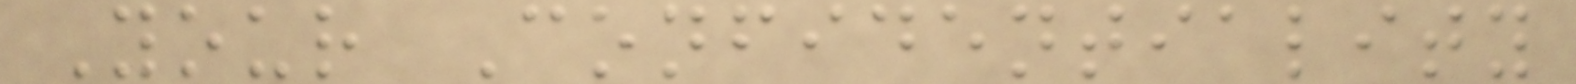Your Confidentiality
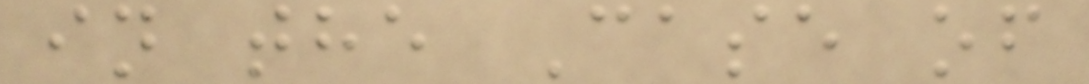in the Case of
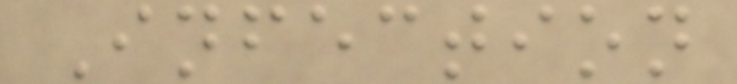Infection
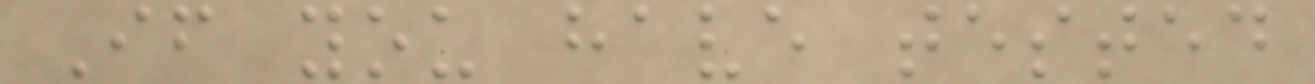If you have tested
